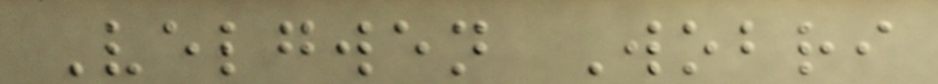Velgwen Wobri
